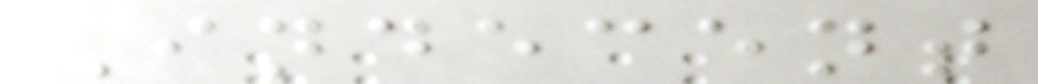Indecent
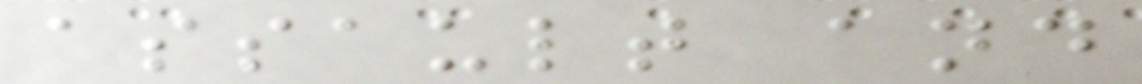assault and
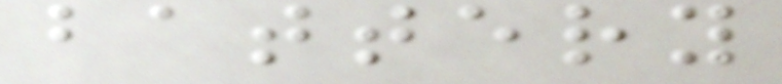battery
